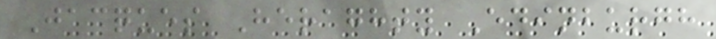Jacques Heraghty Edinburgh
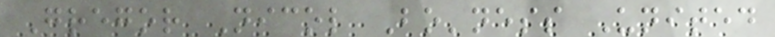Gregor Nicol Bo'ness United
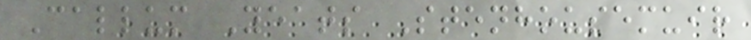Callum Yeats Stenhousemuir
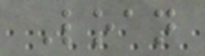Loan
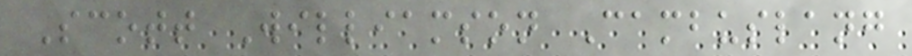Scott Williamson Cambuslang
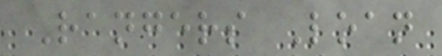Rangers Loan
